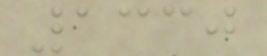1330
